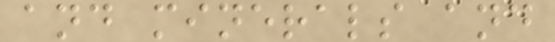and minerals and
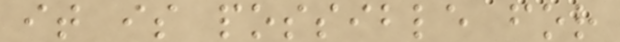it is possible for
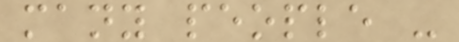many people -
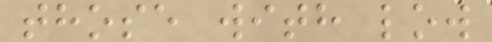those with low
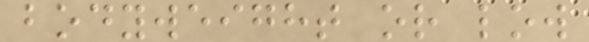bodyweight or low
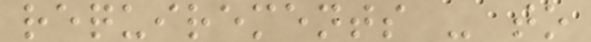requirements - to
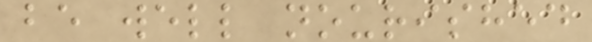be well nourished
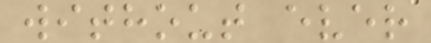without ever
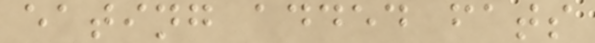eating added fats
